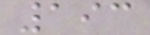193
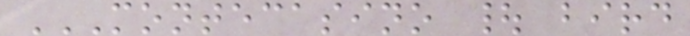MONTECASINO | BIRD
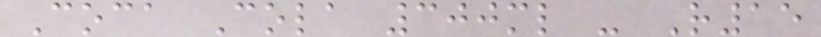Coca Cola 300ml - R15
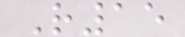R15
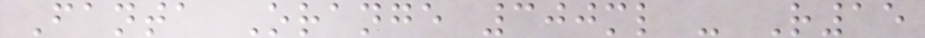Fanta Orange 300ml - R15
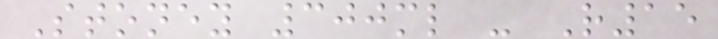Stoney 300ml - R15
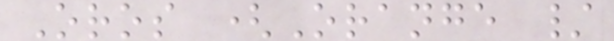Oros (Orange /
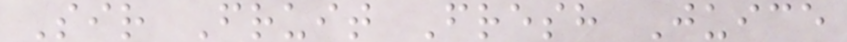Sir Fruit Fresh Juice
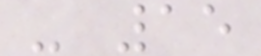- 15
